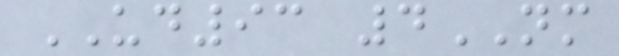UD93 4NM
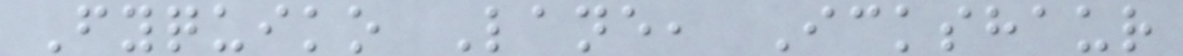Fyquiko Lane, Ickshaur
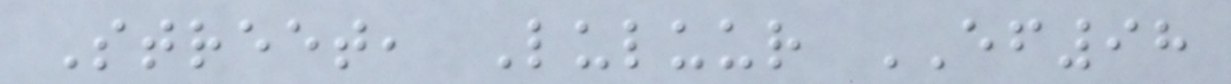Street, Luluur EF98
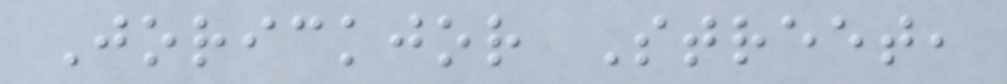Jorickjor Street,
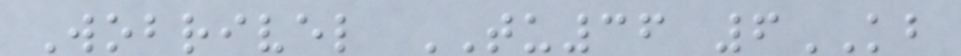Wobrivel TU36 6KB
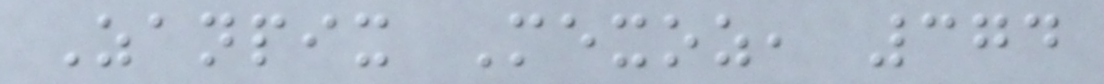Zanpix Mexoz, 374
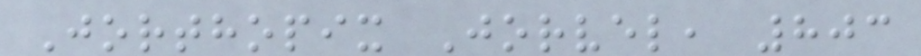Jorthopix Jorvel, 803
